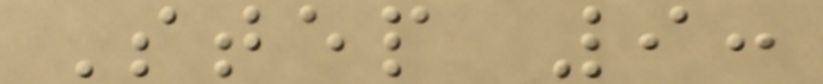Step 9:
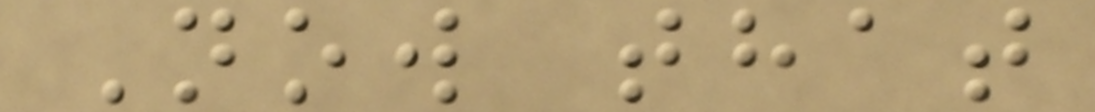Now that
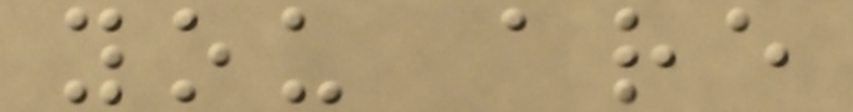you are
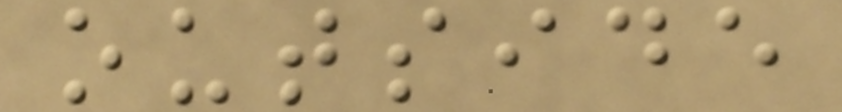outside
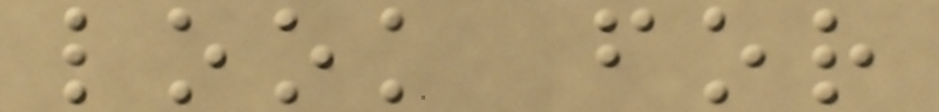look for
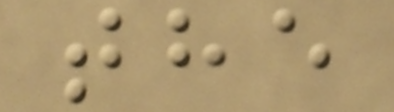the
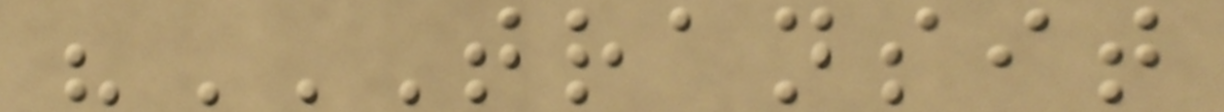"TRANSIT
